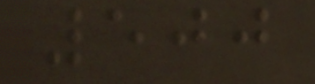500
